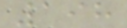198
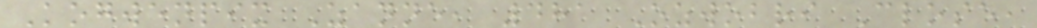Kogwenpix Zanne, 481 Ozwobri Close,
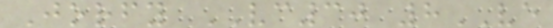Jorfy VC30 8VE
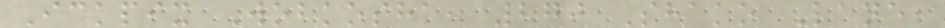Ickpix Wobkosha, 270 Shako Lane,
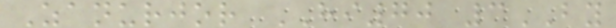Zanurjor HI70 3BY
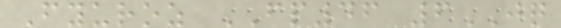Fyuroz FP46 6JQ
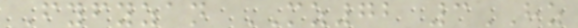Fyfyzan MZ72 3HZ
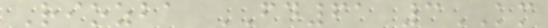Riozba FD61 3KM
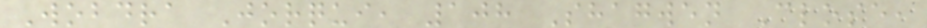Wobdra Jorqui, 108 Shagwen Close,
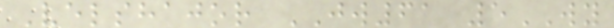Velshajor JW61 5WY
